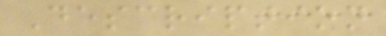Description
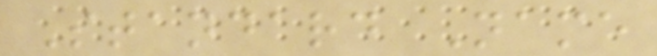Standard Name
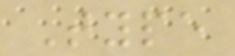Type
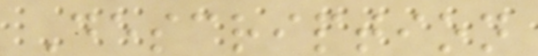Description
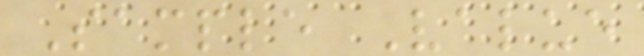Sample Value
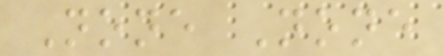None None
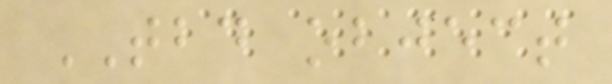TBD object
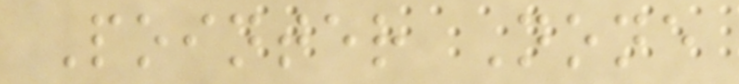Pointer None
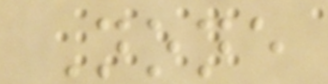None
